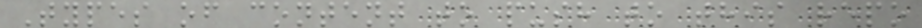Types of content to push to this repo
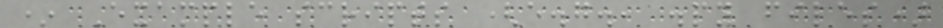* Example scripts (e.g., .py files)
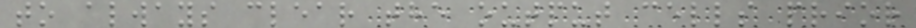to always clear the output cells prior
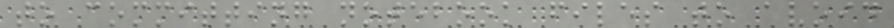to committing notebook files to avoid
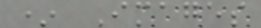* Images
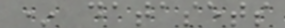* datasets
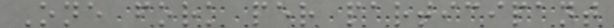One fork per participant
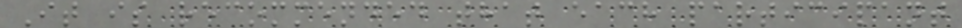It is recommended that each participant
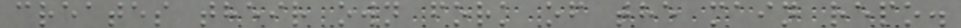creates their own fork of the main repo.
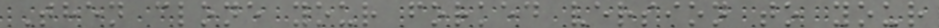Then clone your forked version to your
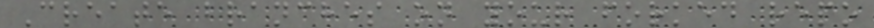Create branches on your forked repo
